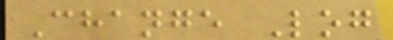Change Log
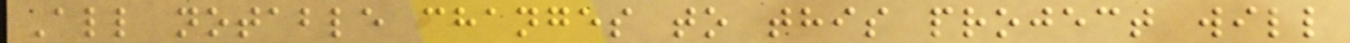All notable changes to this project will
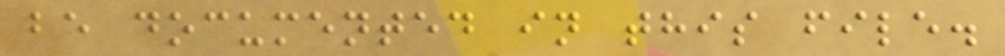be documented in this file.
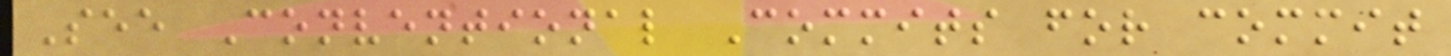See Conventional Commits for commit
